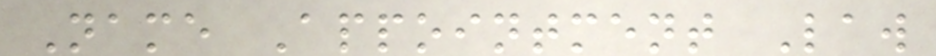Name Appointment Law
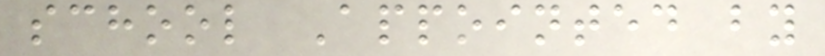school Appointed by
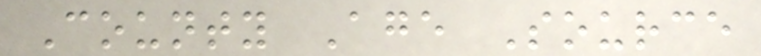County Age Source
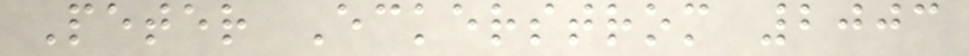Peter Eckerstrom 2003
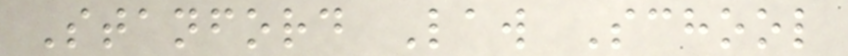Stanford Law School
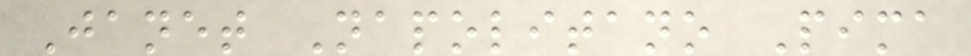Janet Napolitano Pima
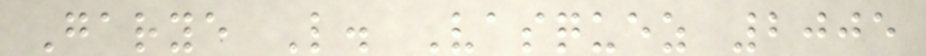Garye L. Vasquez 2005
